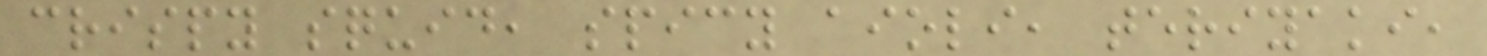crispy squid, spicy aioli, teriyaki,
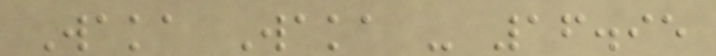Waka Waka - 16.95
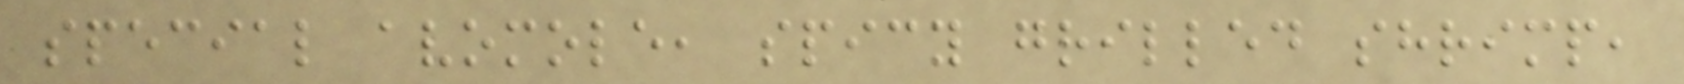special avomole, spicy grilled shrimp,
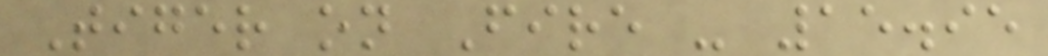Tiger on Fire - 15.95
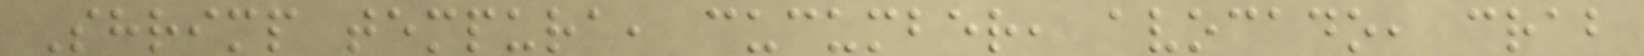Shrimp tempura, cucumber, avocado, crab
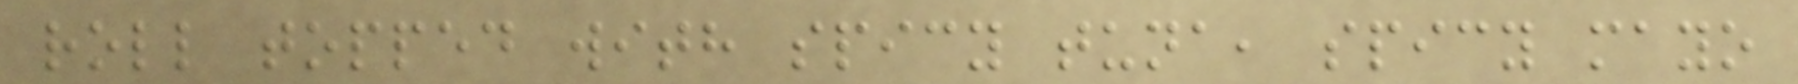roll topped with spicy tuna, spicy mayo
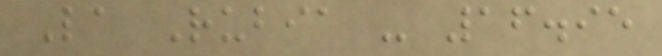La Rubia - 16.95
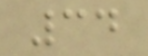34
